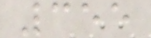355
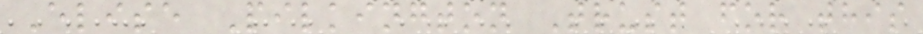Elise Pilkington Trust for this
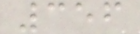356
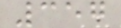357
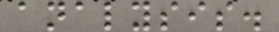analysis.
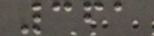361
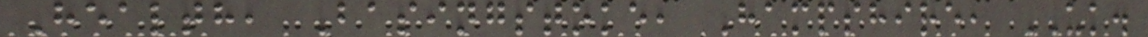Health, Basingstoke, Hampshire, UK.
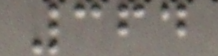364
